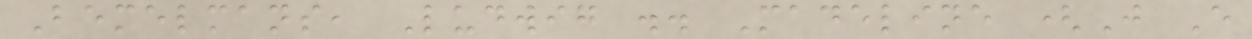Bemelmans, Ludwig .. Madeline (J E
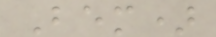Bem)
